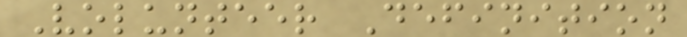Volunteer Definition
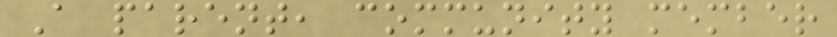A parent, community member
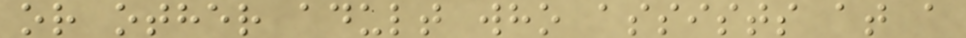or other adult who assists at a
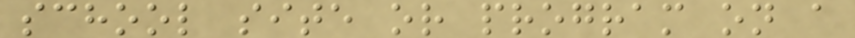school site or program on a
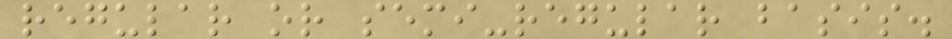regular or semi-regular basis.
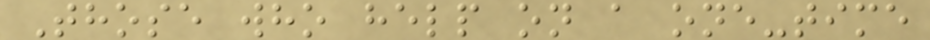Those who help on a one-time
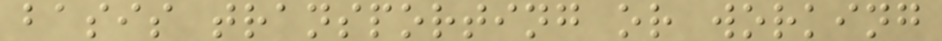basis transporting or working
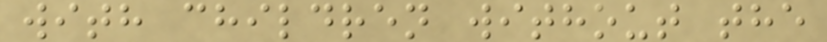with children without the
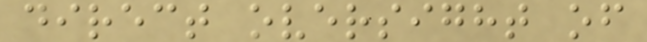direct oversight of
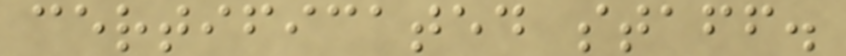certificated staff.
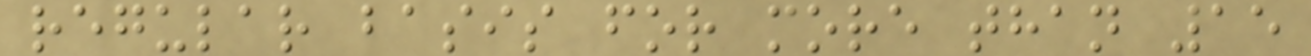regular basis for more than 15
